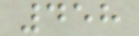458
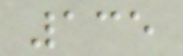135
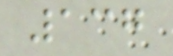137
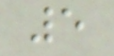5
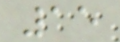15
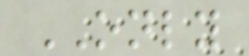ONLY
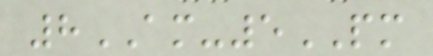8AM-5PM
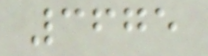3675
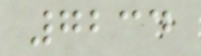7234
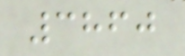3860
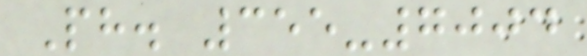Ph. 355-7004
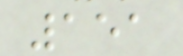151
